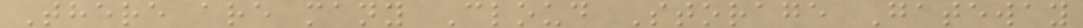There are many Cloud Storage Gateway
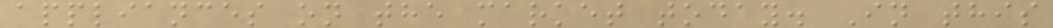appliances on the market today. In this
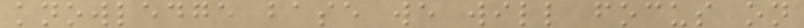knowledge base we will focus on
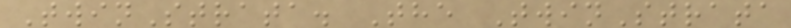TwinStrata. The TwinStrata
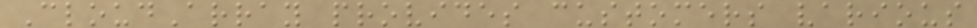CloudArray provides customers various
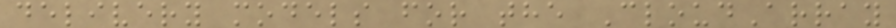delivery models for the CloudArray
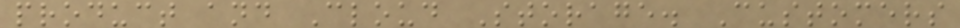product and Cloud Storage. Customers
